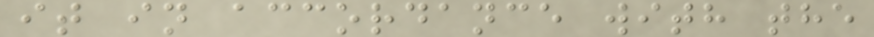it in accordance with the
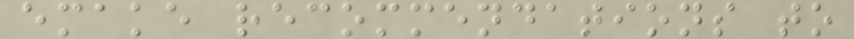emake recommendations to
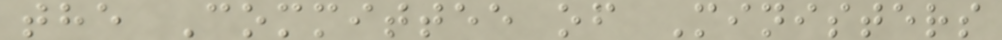the Committee of Ministers
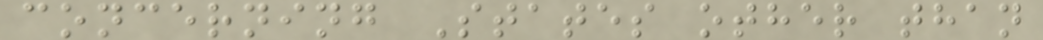concerning States other than
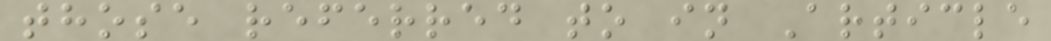those referred to in Article
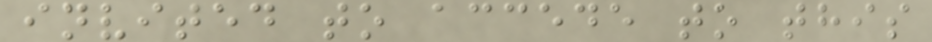invited to accede to this
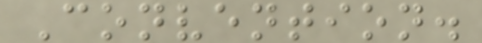Convention.
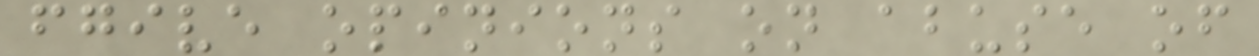fgive opinions on abuse of
